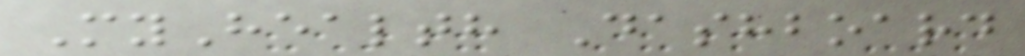MyHealth Dashboard
